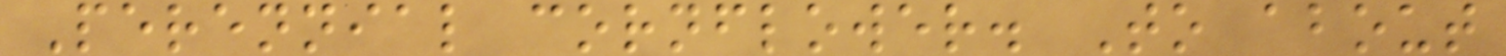Perennial cornflower. To about
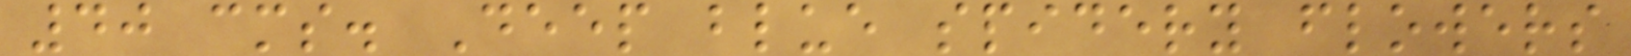40 cms. Deep blue spidery flowers
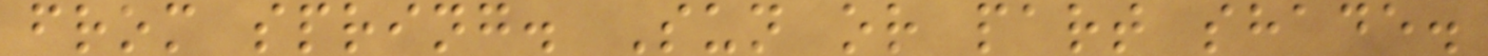from spring. Sun or part shade.
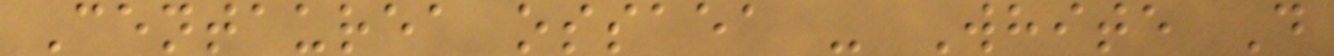Centaurea ossaea - White D
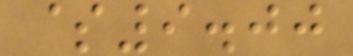$9.00
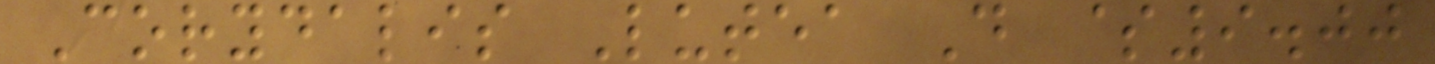Corydalis Lutea D $9.00
